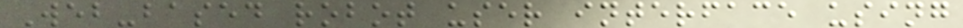Web-based robot user interface using
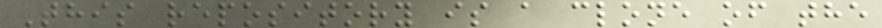This repository is a clone of the
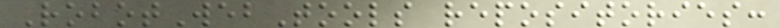RobotWebTools repositories:
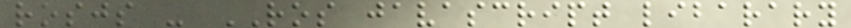rosjs - ROS javascript libarary
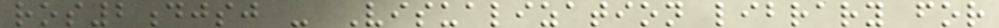ros2djsj - Visualization library for
